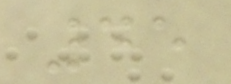45
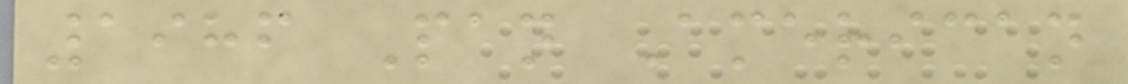1986 Pan American
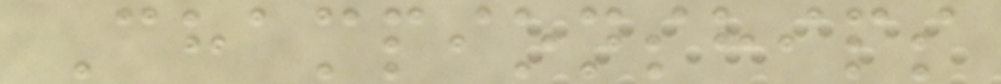Championships
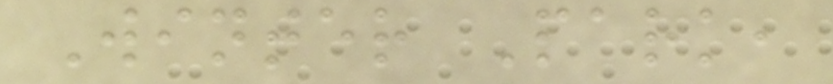Winter Park,
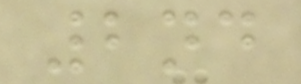2nd
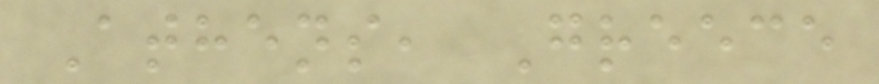Athens, Greece
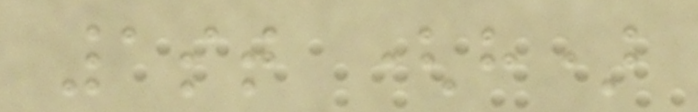1st (h)
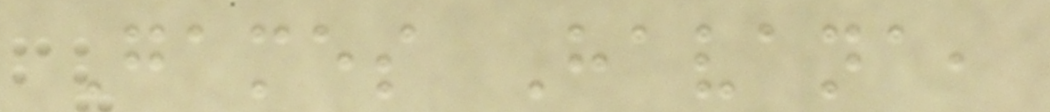Games Havana,
